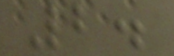2.
